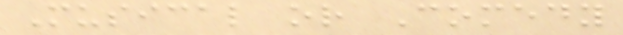Musical or Comedy
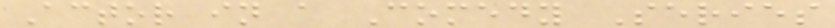Actor in a Comedy Series
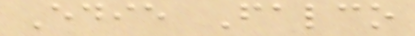Edie Falco
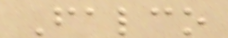Falco
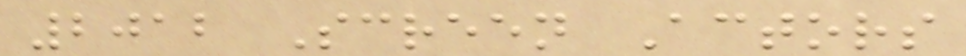2012 Screen Actors
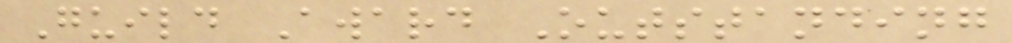Guild Award Outstanding
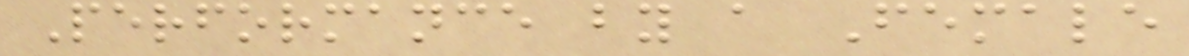Performance by a Female
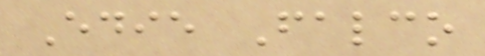Edie Falco
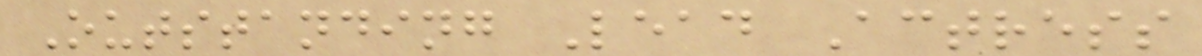Outstanding Lead Actress
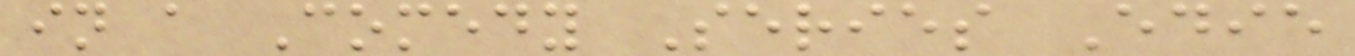in a Comedy Series Edie
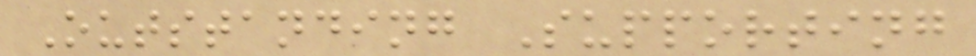Outstanding Supporting
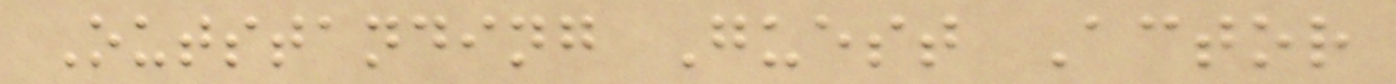Outstanding Guest Actor
